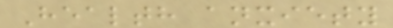Health anxiety
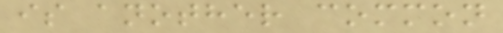is another common
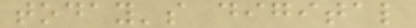today's digital
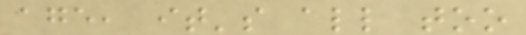age, it's all too
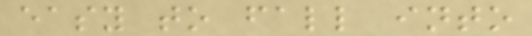easy to fall into
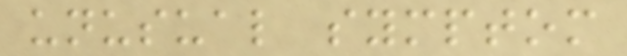unusual symptom
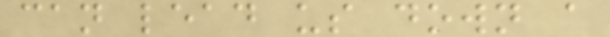can lead us down a
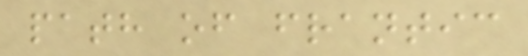path of frantic
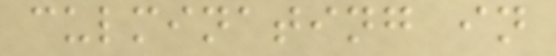culminating in
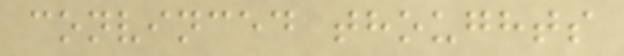convinced thoughts
